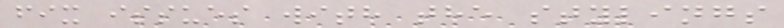fix issues with the stylings
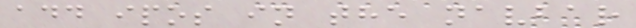add ipos in the navbar
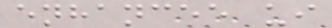enhancee ui
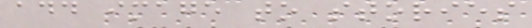add image to stories
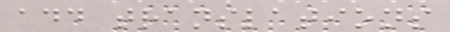add translations
